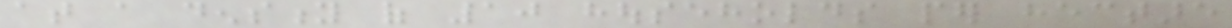at a density of 10 households per hectare
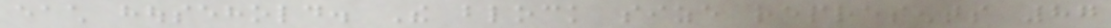each household. The block size represents 87
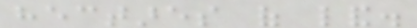hectares of land.
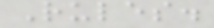Rules.
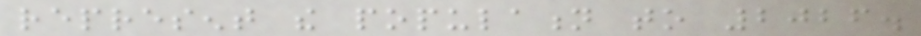represent the population to 2026.
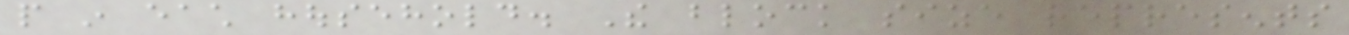people in each household. The block size represents
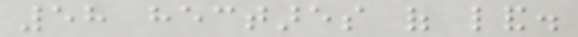58 hectares of land.
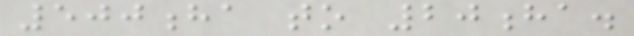500ha to 20ha.
